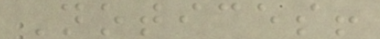Notices!
